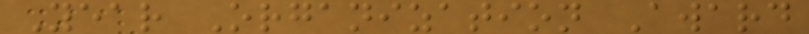Year Organization Award
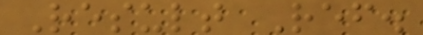Result Ref.
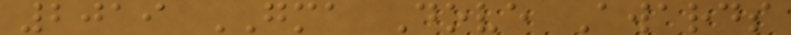2019 GMA Dove Awards
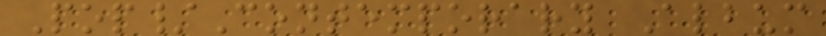Pop/Contemporary Album
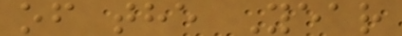of the Year
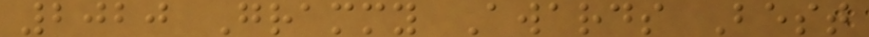2020 Grammy Awards Best
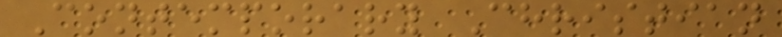Contemporary Christian
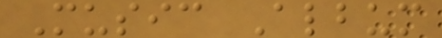Music Album
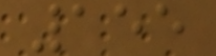155
